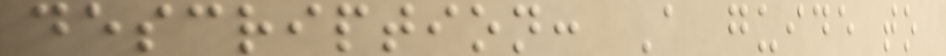description: A guide to
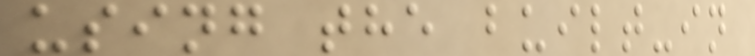using the built-in
